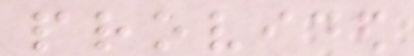provided
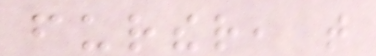further, that
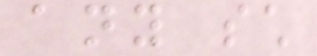any such
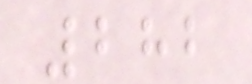282
